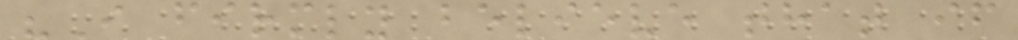"I firmly believe that if
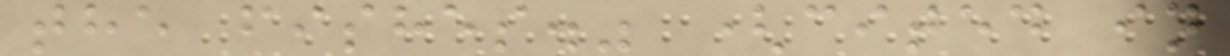the fishes." (cited in
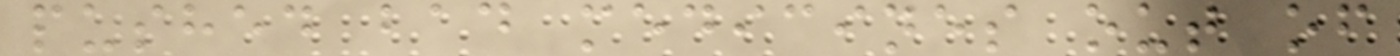pushed bad medicines out of
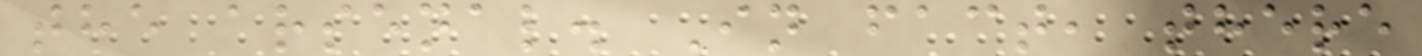the arsenal. In fact, there
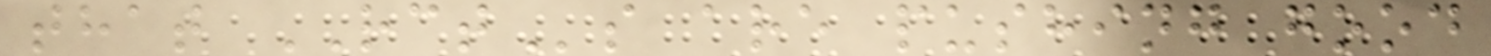that RCTs are pushing good
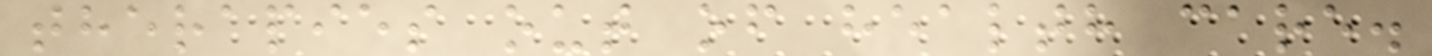therapies out of health care.
